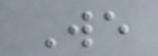We
